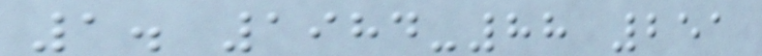1. 1984-88 251
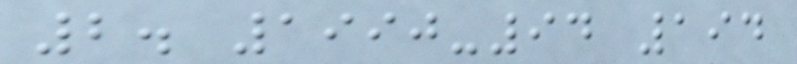2. 1990-94 194
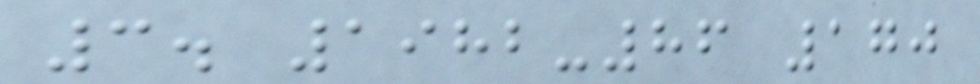3. 1982-86 170
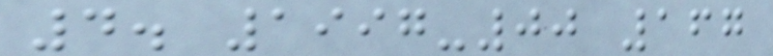4. 1997-00 167
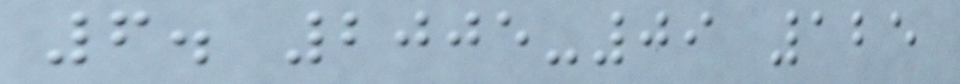6. 2005-09 125
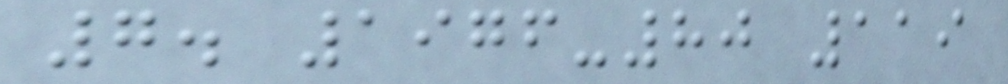7. 1976-80 119
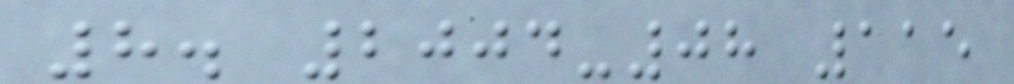8. 2004-08 115
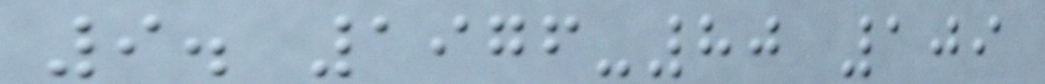9. 1976-80 109
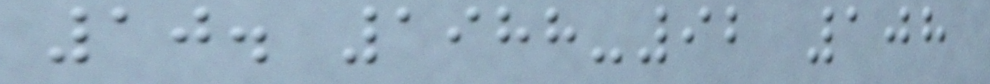10. 1988-92 108
